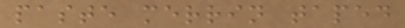paste merrin taped
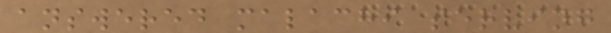answered malachi serving
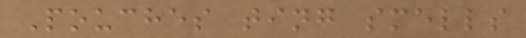Pouches ting smells
